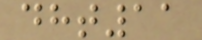dht11
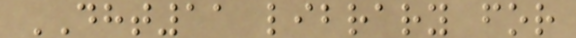DHT11 library for
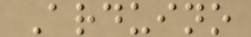Arduino
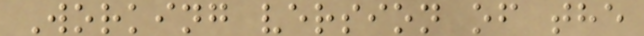Working version of the
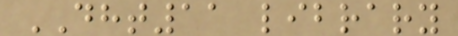DHT11 library
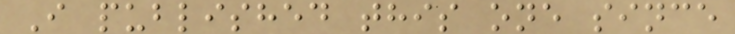I published this one since
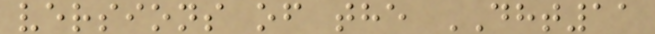versions of the DHT11
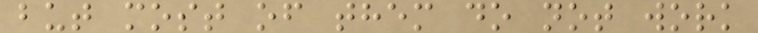but most of them do not work
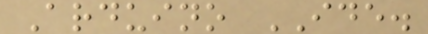Arduino IDE.
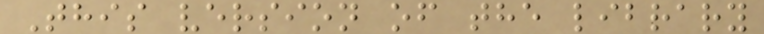This version of the library
